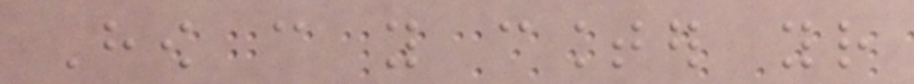How can you counter your
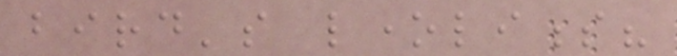bird's loneliness?
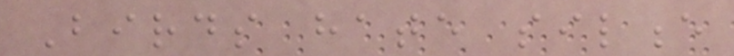Birds hate silence
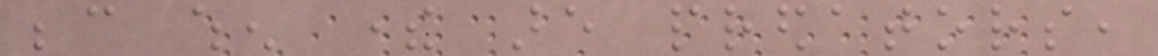because when there are predators,
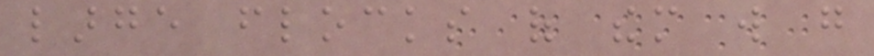large flocks of them will go
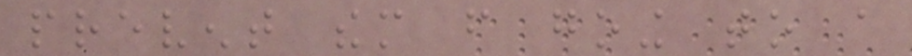prevent them from going to a
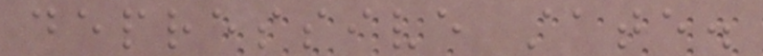depressive state.
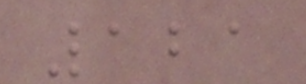121
